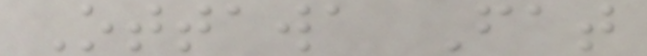Ottawa Fat
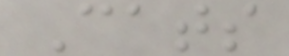Cats
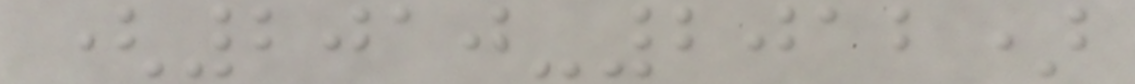(2010-2012)
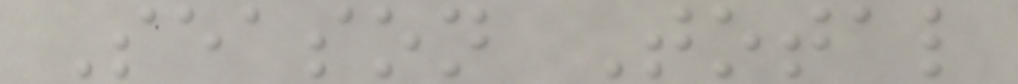Season Total
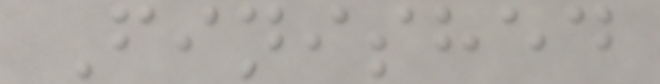Finished
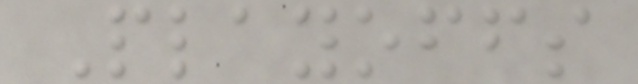Playoffs
